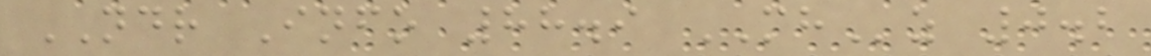NDR Info 88.9 MHz 0.2
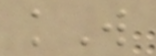kW
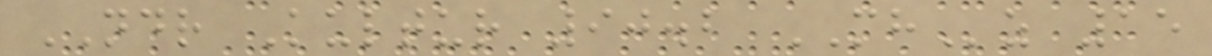NDR Kultur 90.2 MHz 15
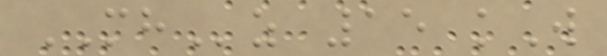MHz 15 kW
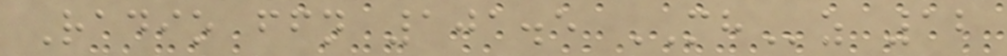Radio ffn 101.5 MHz 12
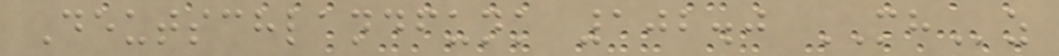Deutschlandfunk 102.0 MHz
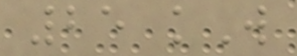25 kW
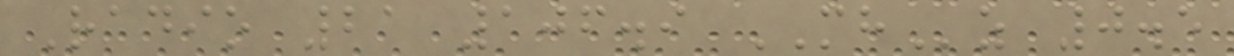Radio 21 106.9 MHz 0.5
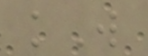kW
